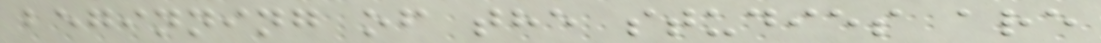beginning of the studies are
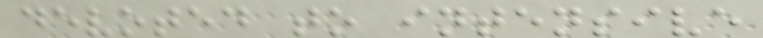devoted to intensive
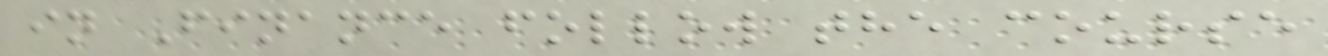in Finance follow the course
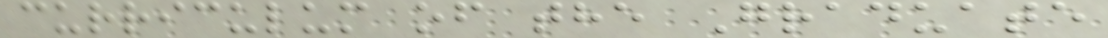curriculum of the Graduate
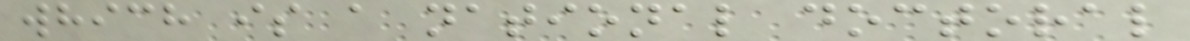which is a national doctoral
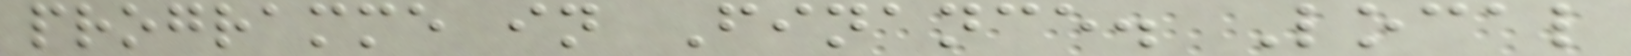programme in Finance. Local
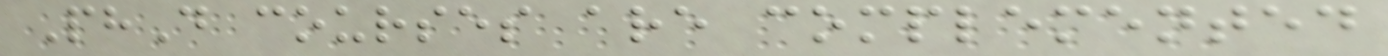PhD courses are complemented
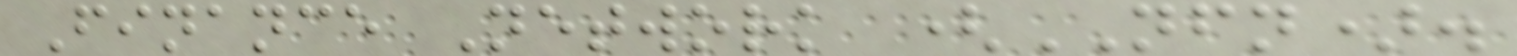Finance Network (NFN).
